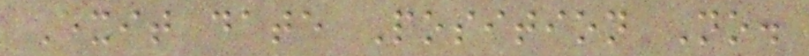Exit date Position No.
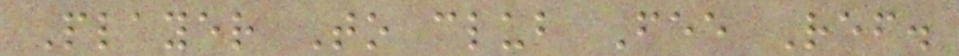Player To club Fee Ref.
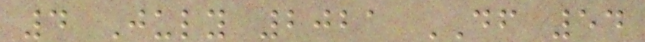4 July 2021 DF 54
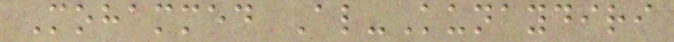Mohammed Al-Kunaydiri
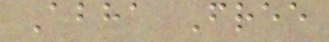Abha Free
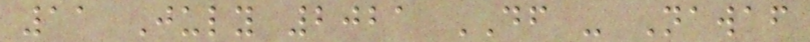11 July 2021 DF - Nawaf
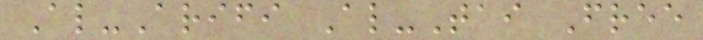Al-Arifi Al-Tai Free
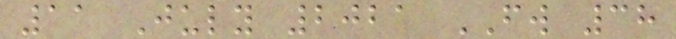11 July 2021 FW 38
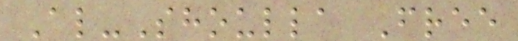Al-Shoulla Free
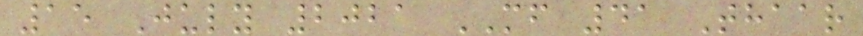15 July 2021 MF 41 Thaar
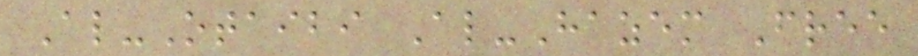Al-Otaibi Al-Hazem Free
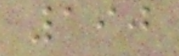190
